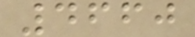4660
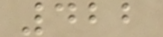422
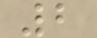2
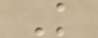K
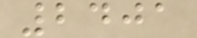2401
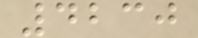4230
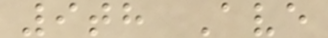9th Ave
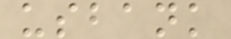usbank
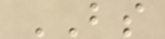BS
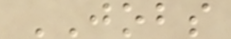JOBS
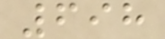698
